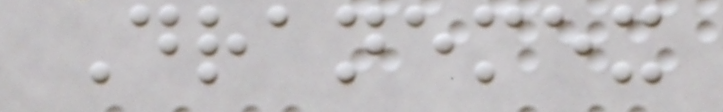Dranemex
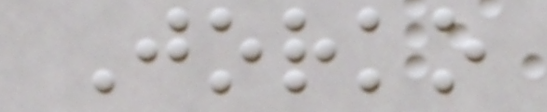Jorko
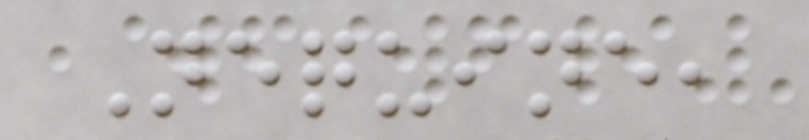Nequine,
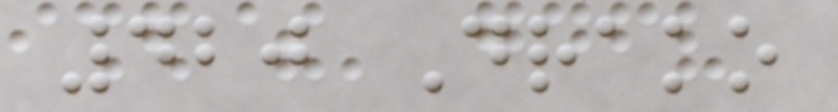420 Drako
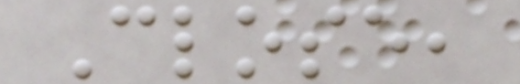Close,
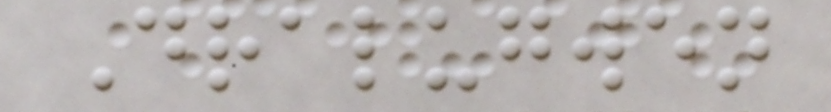Dralugwen
